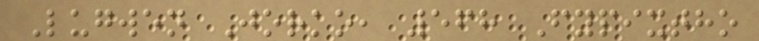Lugwen Jorko, 568 Fypixtho
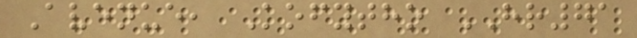Avenue, Kofytho HR71
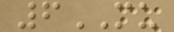6MU
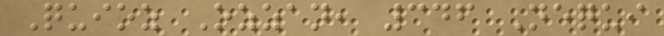Quioz Ozzan, 346 Nequi
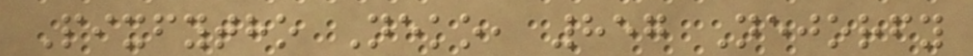Pixfytho Neko, 857 Nejorfy
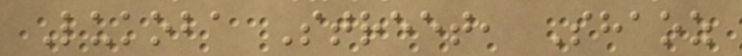Lukoba Street, Shaoz
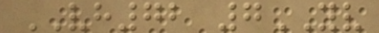VH72 7YV
